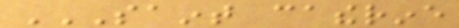SAINT CATHERINE
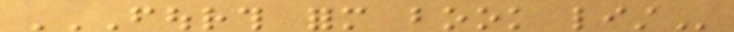FOURTH FORM BOOK LIST
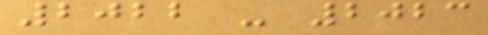2022 - 2023
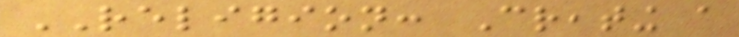RELIGION: Creating a
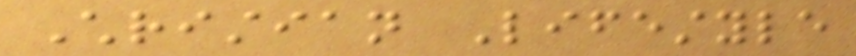Christian Lifestyle
